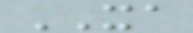XA
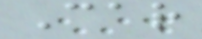Car
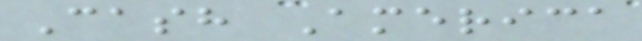Cash America
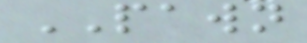PAWN
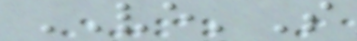VE'S
